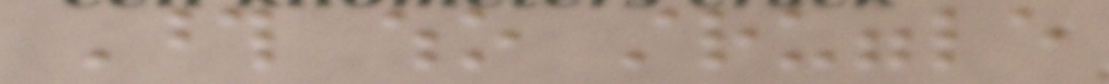Those who struggle
